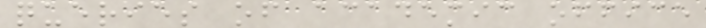queries of academic office
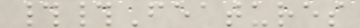##Features
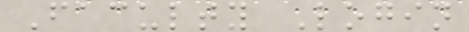Faculty Login
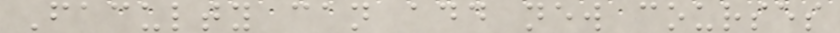Faculty can add new courses
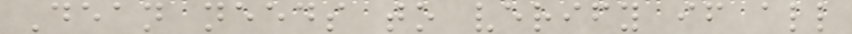Dean needs to verify if all
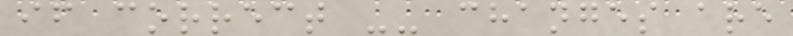if correct -- changes are
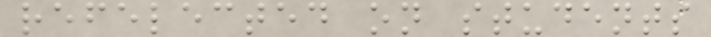refelected on students
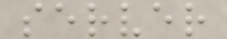server
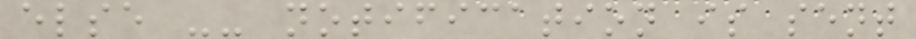else -- notification is sent
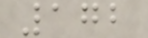172
